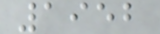1952
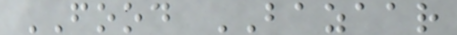FOOD BAZAAR
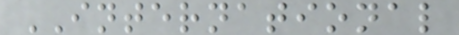INTERNATIONAL
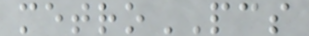metroPCS
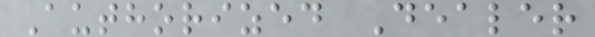Authorized Dealer
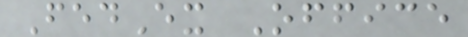FedEx Office
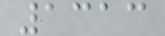1313
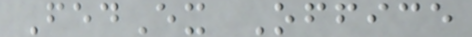FedEx Office
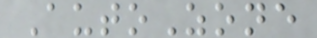AutoZone
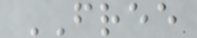FREE
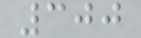300
